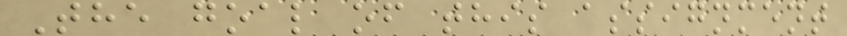The goal of this assignment
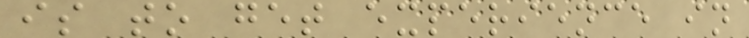is to get experience in
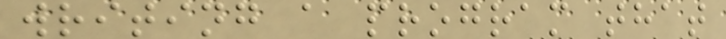writing a program that
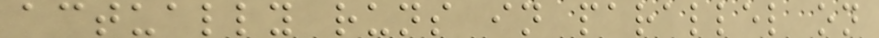actually runs in parallel on
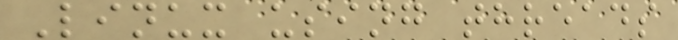Linux using threads
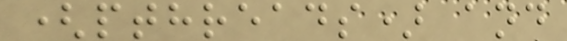(pthreads) and
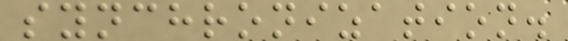synchronization.
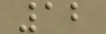12
